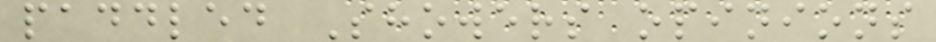paddled Showers opinions
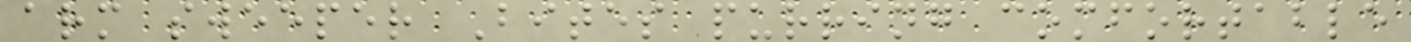arm sweeper Bites purring comfortable
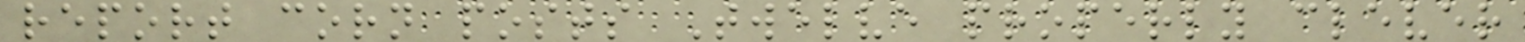report corn posts Twelve properly clever
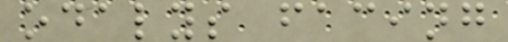odalys facing
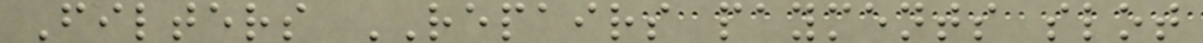Filters REPAIRS payments slot
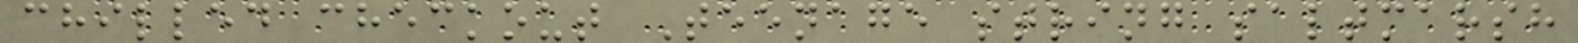chilled checkout Teenage string saltmarsh
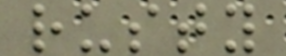rusty
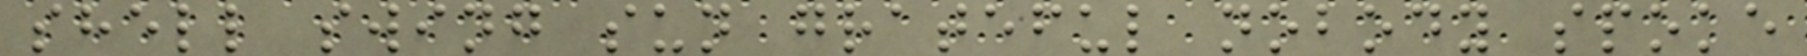shell swing sun grateful nobody spoke
